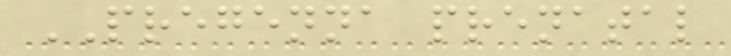PREGENNA prenatal
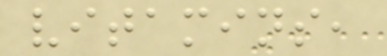vitamins,
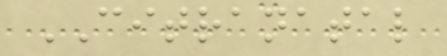CITRANATAL
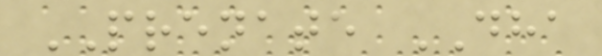PRENATE DHA
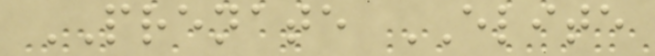PRENATE ELITE
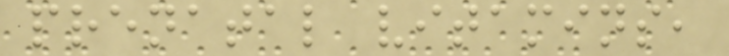prenatal vitamins,
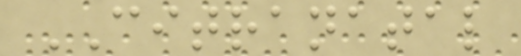CITRANATAL
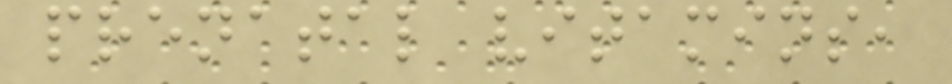prenatal vitamins,
